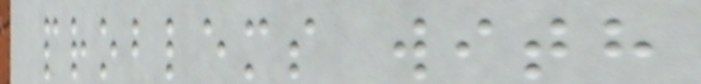problems with
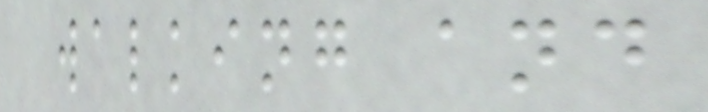walking and
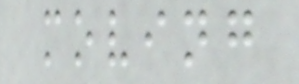moving
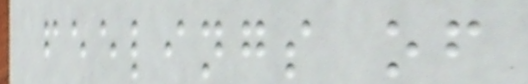feelings of
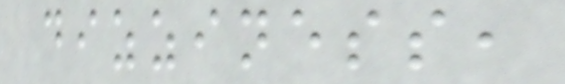dizziness,
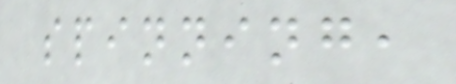spinning,
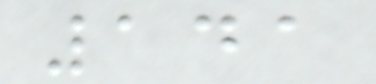141
